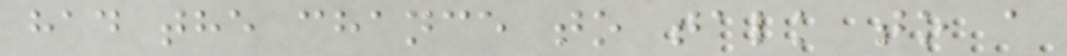had the chance to talk to a
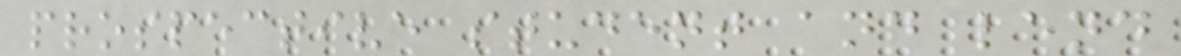prospective student and lend
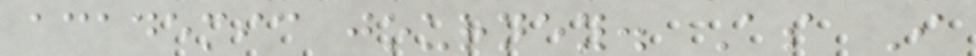academic journey. As I
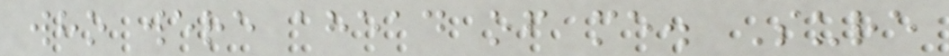who were ahead of me. Sure
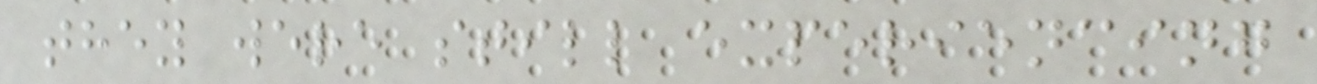they were still experiencing
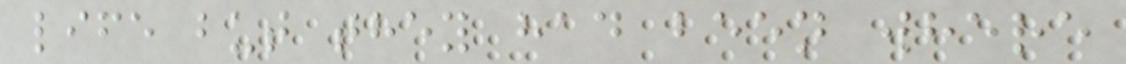life but they had been where
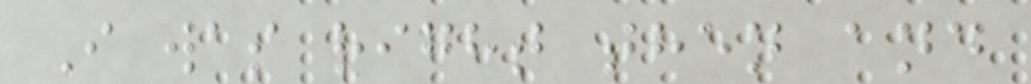I was right then and
